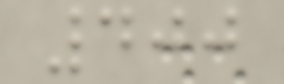400
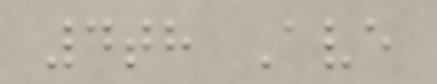4th Ave
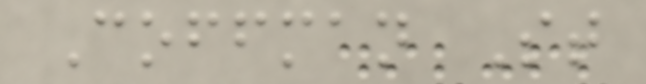Coffman St
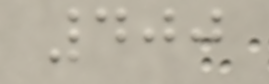400
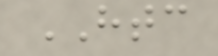HTC
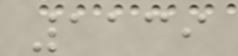1139
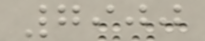7900
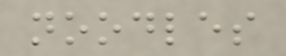noodles
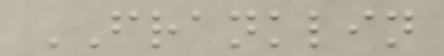FRANKLIN
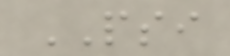PSI
